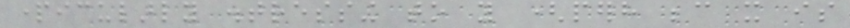particularly distressing to you (perhaps because it is
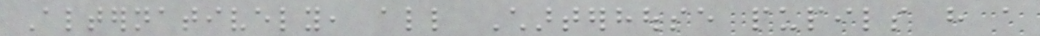Alternatively, all Charterhouse pupils have a
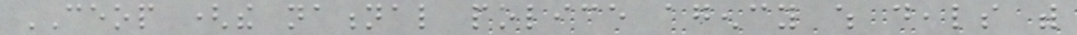CEOP (the national police agency which deals with
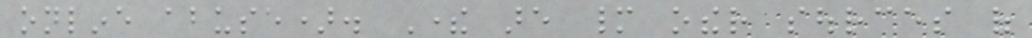online abuse). There are many other sources of
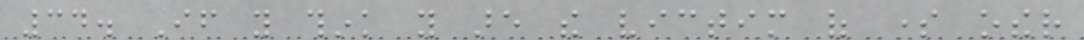34. If you think you are the victim of some other
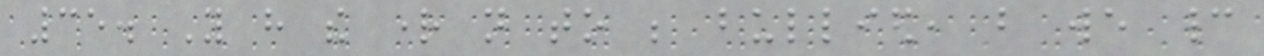35. You have the right not to be bullied, but we cannot
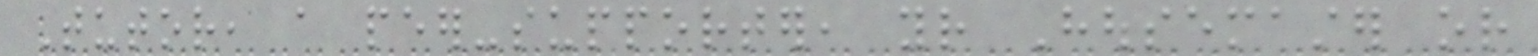Tutor, a peer-supporter, your Housemaster or
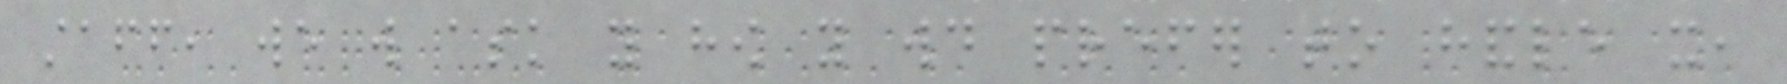staff, we will ask you how you would prefer to handle it,
